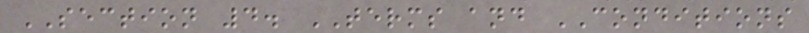SECTION 4. TERMS and CONDITIONS
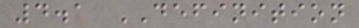4.1 DEFINITION
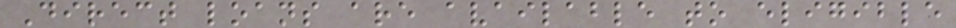Direct loans are available to eligible
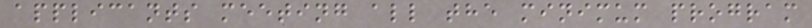applicants meeting all the minimum program
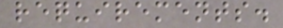requirements.
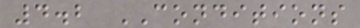4.2 CONDITIONS
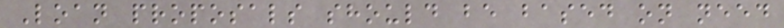Loan proposals should be based on need
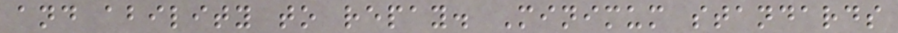and ability to repay. Minimum standards
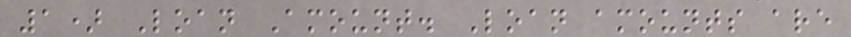1) Loan Amount. Loan amounts are
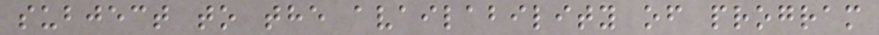subject to the availability of program
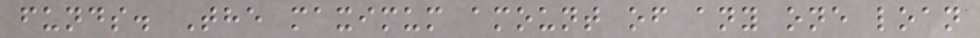funds. The maximum amount of any one loan
